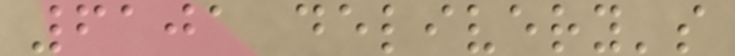6101 delivery's
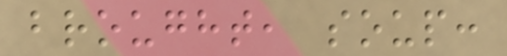brought, soup:
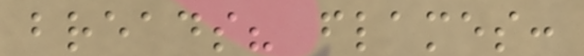breads? flames:
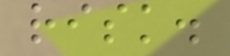risk.
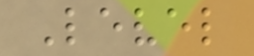Level
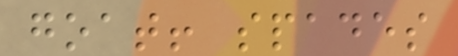goat! spades
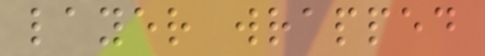layer wrapped
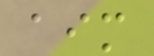aim
